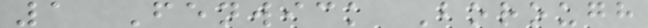1 Fenwick Borough
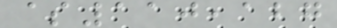$110,127
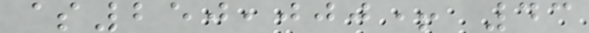$250,000+ 43
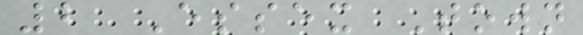2 Essex Town
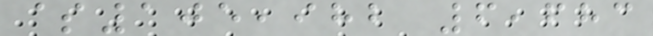$105,982 6,683
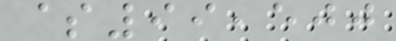$99,500
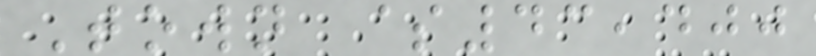Town $43,400
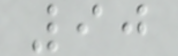90
